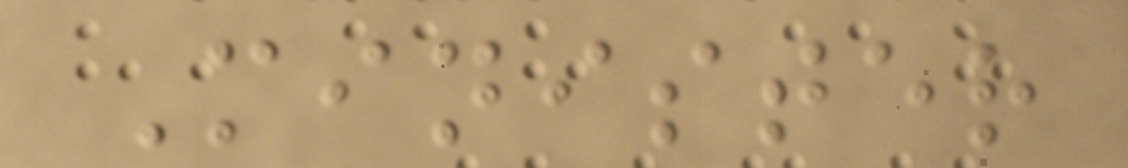Minister
